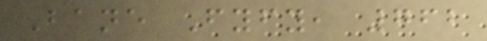Bane Fyfy, 762
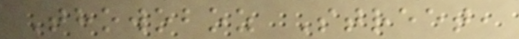Thowoboz Street,
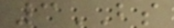3BS
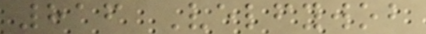816 Velfywob
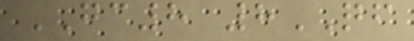GC8 8QF
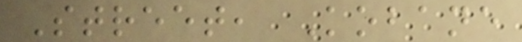Street, Kobane
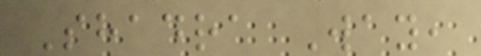Shadra Way,
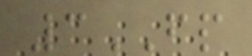3FP
